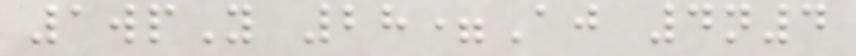1wpY 28=Aj 4n4
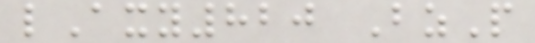lAxy820 BzP
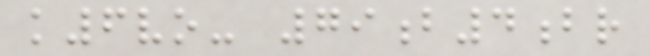k6vo- 79b4br
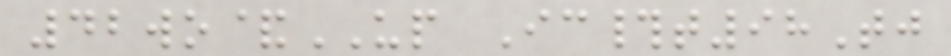42wo&UP Ic#t98Tj
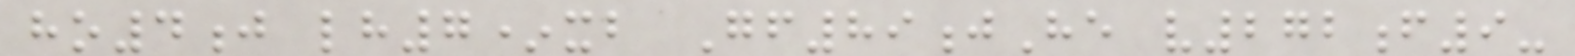ho4j lh7*xb Gf89jHe v272f9-
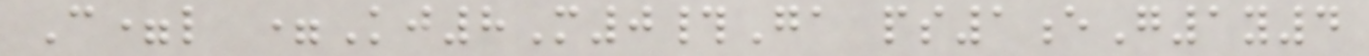C=l =Kj8M0#Ga ps1eG1y4
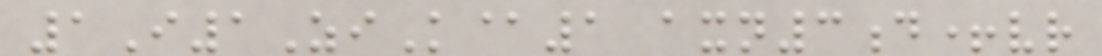1I1ZiK@1 axn3d+vr
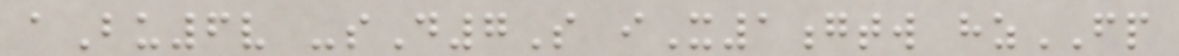aBu6v -sD7S iX1gtw hzFP
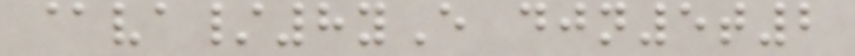@va/8yE djn5t2
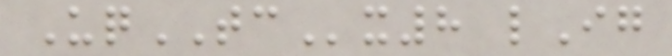UqTCx8 lIg
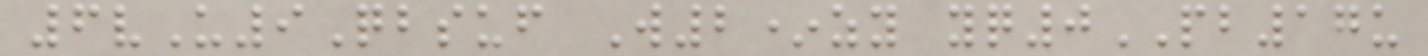6vU9Qbsuf W2*zy yq0PB17u
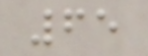65
